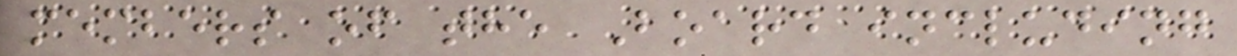members of the Board including
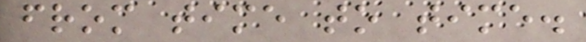from time to time.
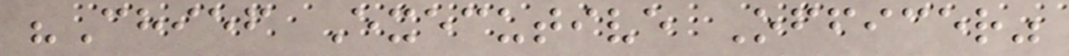"Chief Executive Officer"
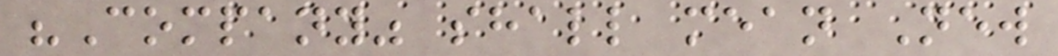"Company" shall mean New
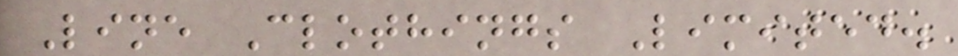Line Clothings Limited.
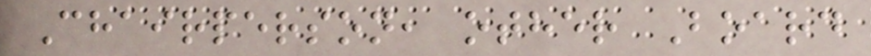Chairperson, other Board
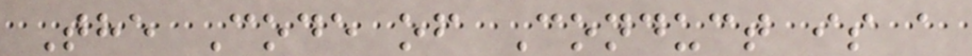The Code of Conduct is a
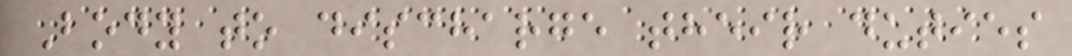Body to discharge their duties
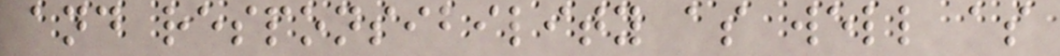and responsibility as well as
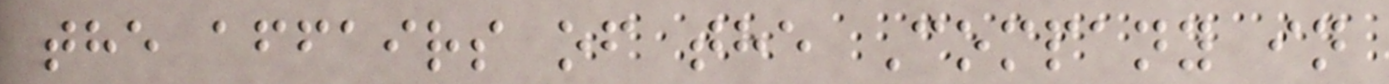the affairs of the Company in
